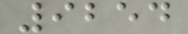9254
